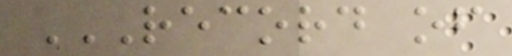RECORD OF
